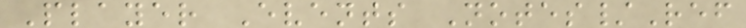Player Events Notes/Ref
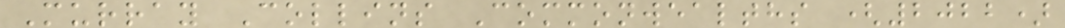Murray Collins Commonwealths (2022)
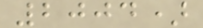2004)
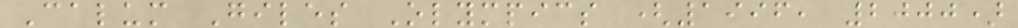Calum Giles Olympics (1996, 2000)
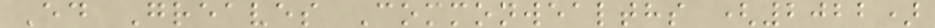Ed Greaves Commonwealths (2022)
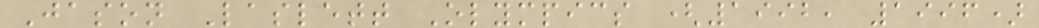Jason Laslett Olympics (1992, 1996)
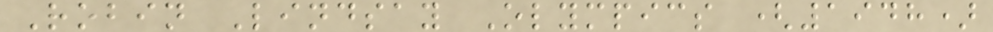Robin Lindsay Olympics (1948)
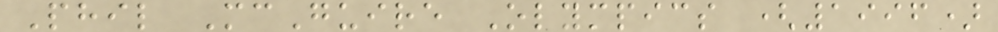Phil McGuire Olympics (1996)
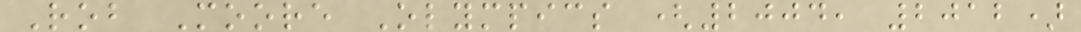Rob Moore Olympics (2004, 2012)
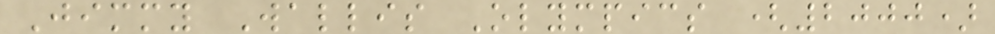Jimmy Wallis Olympics (2000)
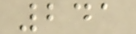241
